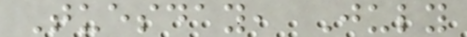Tuesday, July
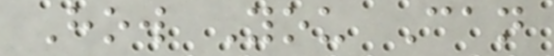How You Can
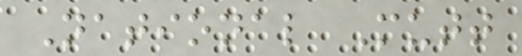National Mutt
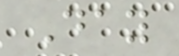Day
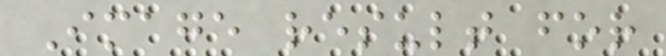Image result for
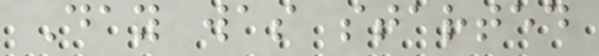Day was started
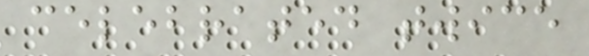celebrated twice
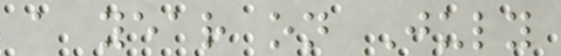a year on July
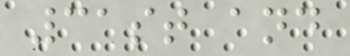31st and
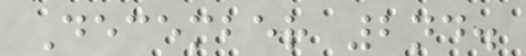December 2nd.
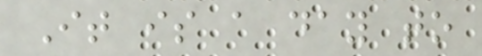It is a day to
